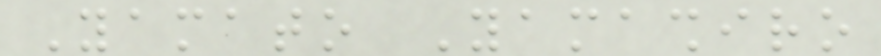Yamato Yamashiro
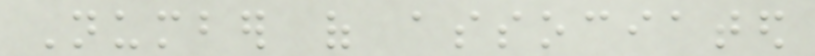Number of associated
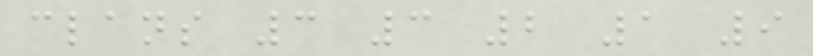clans 3 3 2 1 9
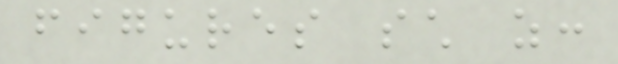figures such as:
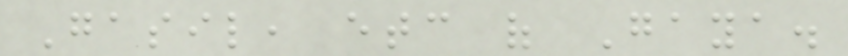Gasil, etc of Gaya.
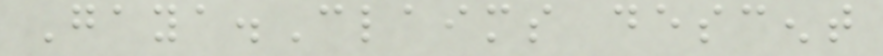Gaya.Claims descent
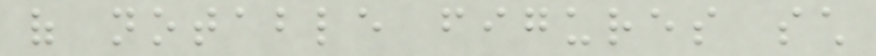of notable figures such
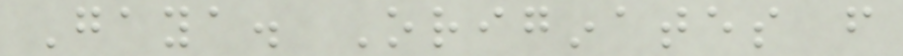Gaya. Originates from
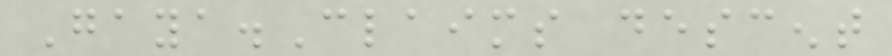Gaya.Claims descent
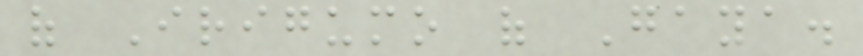of Irigumo of Gaya.
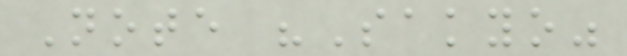Note "Sakyo"
